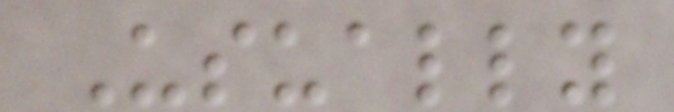Usually
